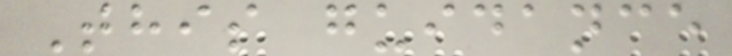This guidance
